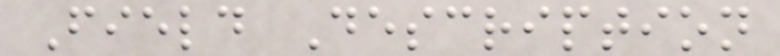Field Description
